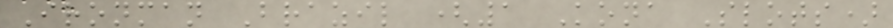Ironman Brazil (1 Kona Slots)
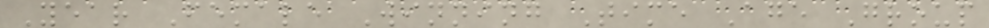Year Female Winning Time Age Group
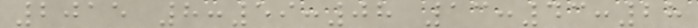2015 8:59:08 13:43:28
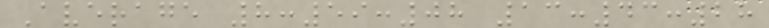Average 8:59:08 13:43:28
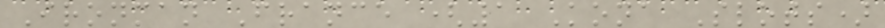Ironman France (1 Kona Slots)
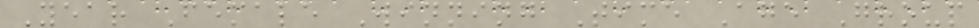Year Female Winning Time Age Group
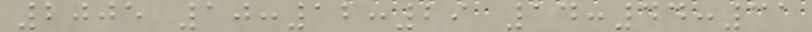2005 10:12:29 14:44:31
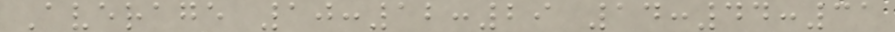Average 10:12:29 14:44:31
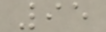95
